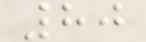80
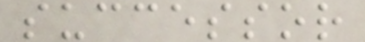successor
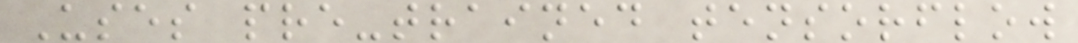Uses pre-trained tensorflow
